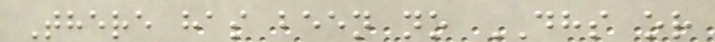There has been no DHS or
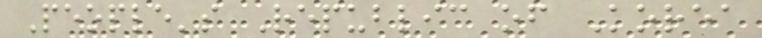People's Republic of Korea
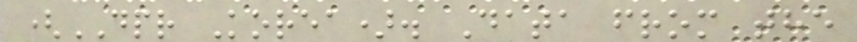(DPR Korea). Data from the
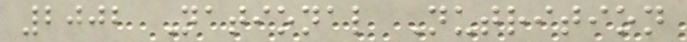2002 National Nutrition
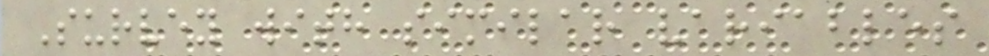Survey with similar variables
